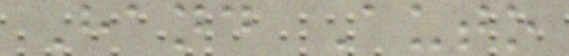Hand Auto
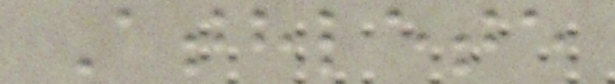Athlete
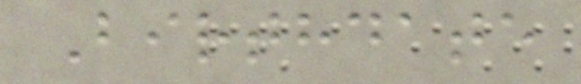Birthdate
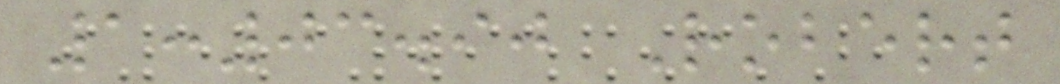1:03.90 Robert
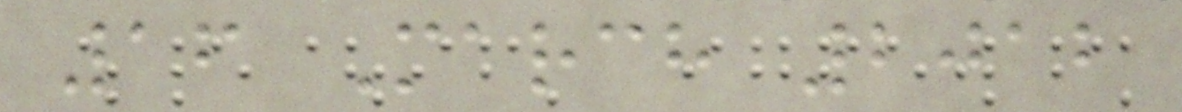16 March 2012
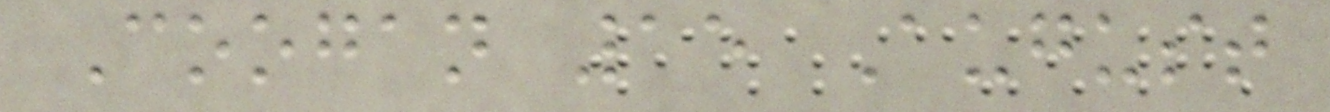Coogan 15 August
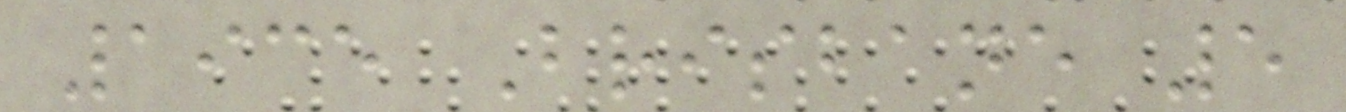1935 Brisbane 5
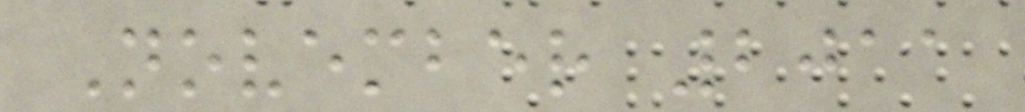November 2011
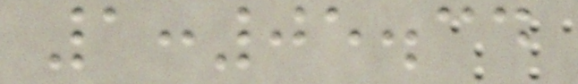1:05.34
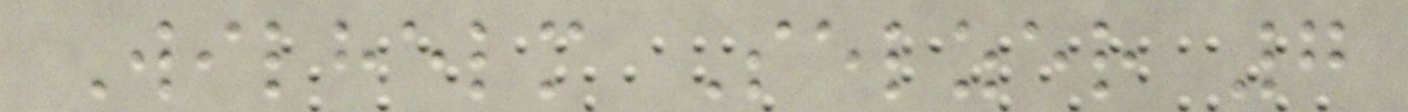Wilhelm Selzer 7
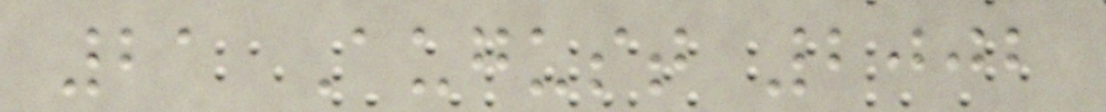21 August 2002
